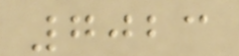7023
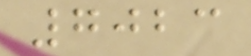7023
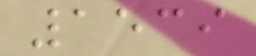1539
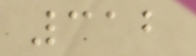312
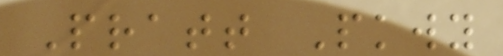Pratt Pkwy
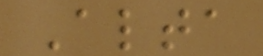Alta
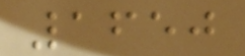1650
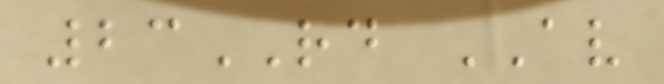23RD AV
